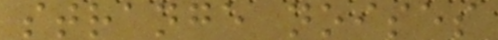strange noises
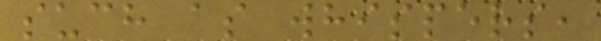such as whispers,
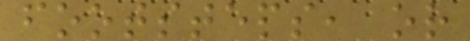footsteps, or
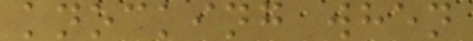knocking when
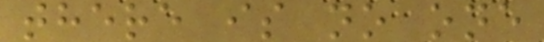there is no one
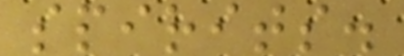spirits.
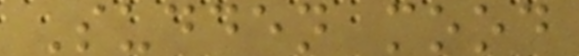Sudden mood
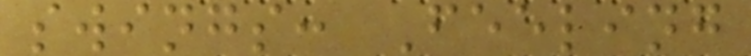swings: Feeling
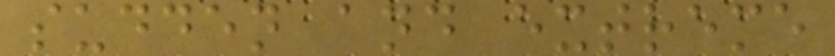sudden and extreme
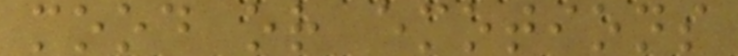mood or emotions
